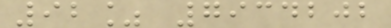92% 7934202
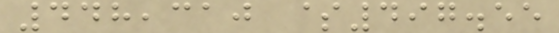448,310 $497.55
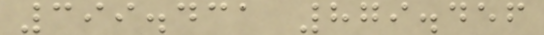399.431 879.456
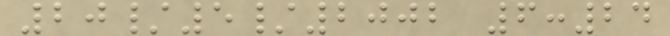20/5/2002 6:24
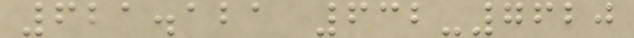621.121 632-7620
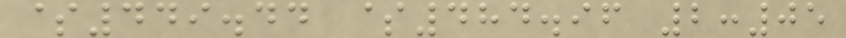$449.44 $484.96 2:05
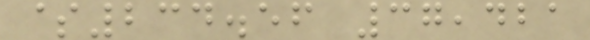$234.56 37,421
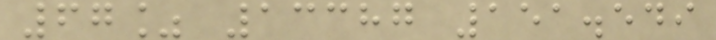67% 13387 151.549
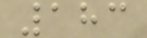183
